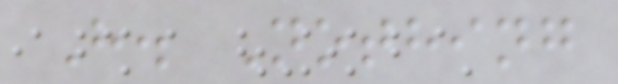H. Nothing
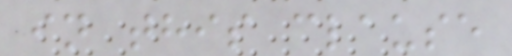in this clause
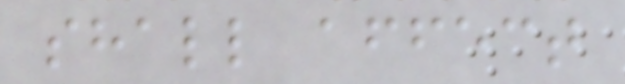shall affect
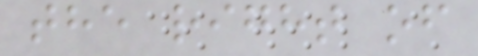the right of
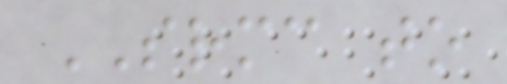SRMC to
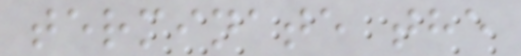terminate the
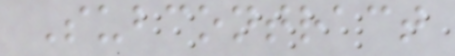Subcontract
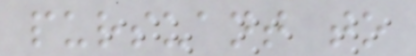pursuant to
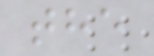the
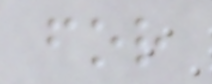for
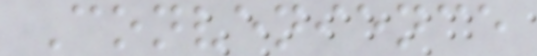Convenience
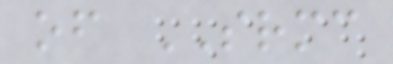of SRMC
